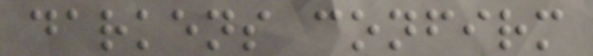darkens confirm
